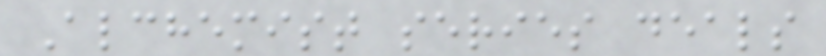Alchemist series deals
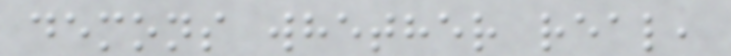demons whether real,
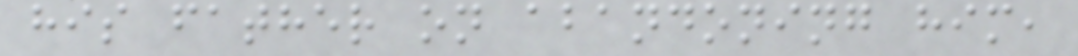his father on abandoning him,
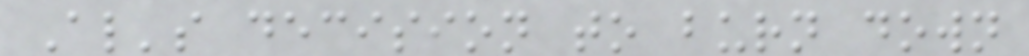Al's decision to burn down
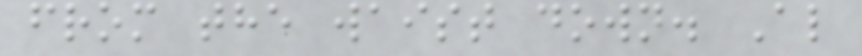from the waist down. Al
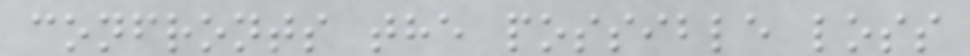confronts the possible loss
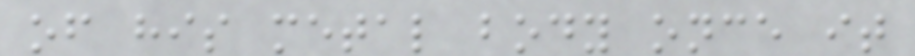of his metal body once it
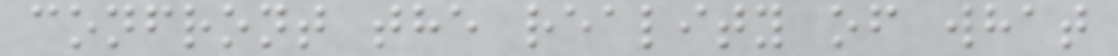confront the reality of what
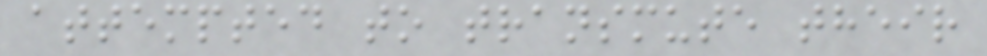attempted to transmute their
